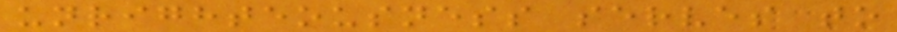unrighteousness serves to
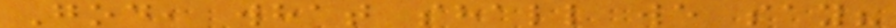God, what shall we say?
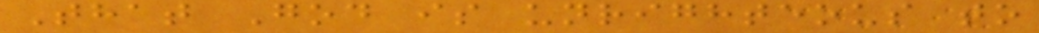That God is unrighteous to
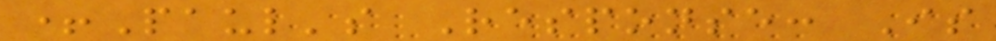+Paul's Response: Is
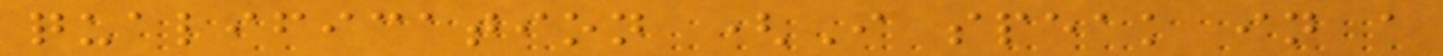qualification (I speak in a
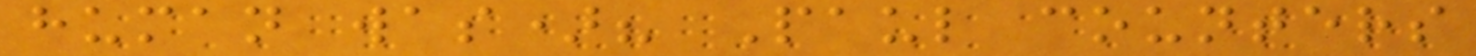human was)? Paul counters
